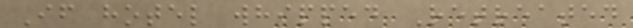If hotel whipped Retreated
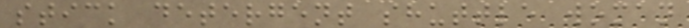stick detergent shuttle woman
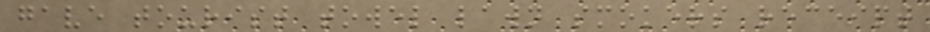gave tourist towel lawn smokers receipt
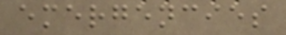emergencies
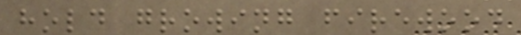hold growing firewood
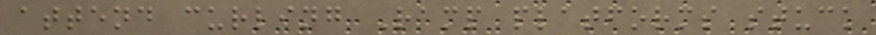attend curling Ramp platforms stuck
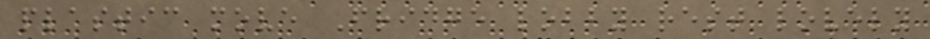plastic move Fridge lobby rest lovely
